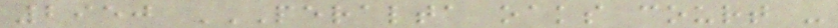2950 PERALTA OAKS COURT -
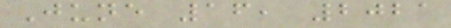June 16, 2021
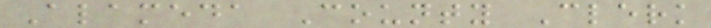Alameda County Clerk
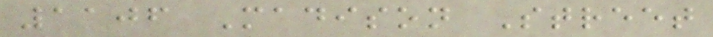1106 Madison Street
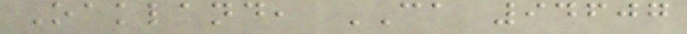Oakland, CA 94607
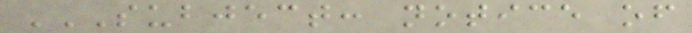SUBJECT: NOTICE OF
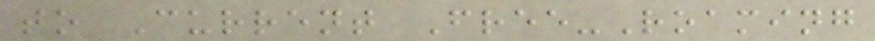to Current Free-Roaming
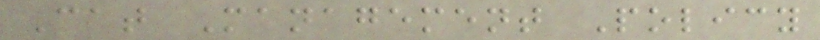Cat Management Policy
